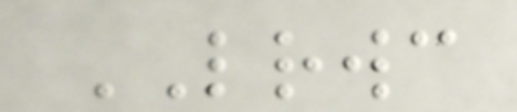LRWC
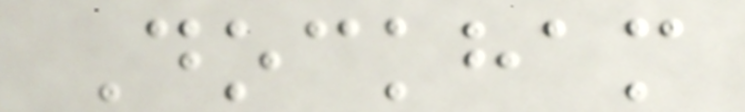Dockham
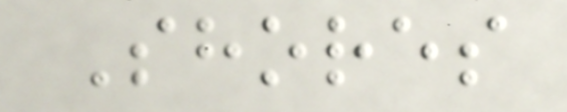Shores
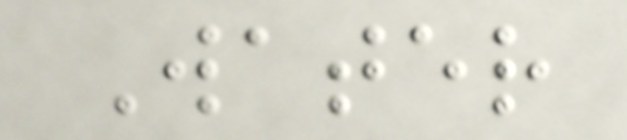Water
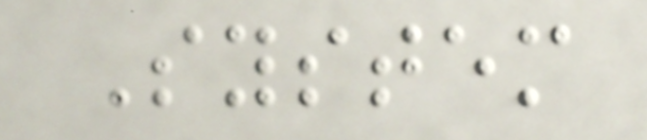System
